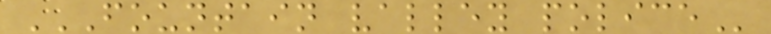FOUNTAIN VALLEY POLICE
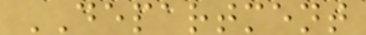DEPARTMENT
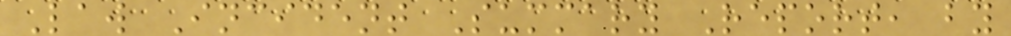Law Incident Summary Report, by
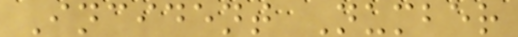Incident Number
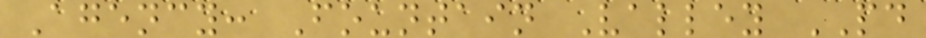Agency: Fountain Valley PD
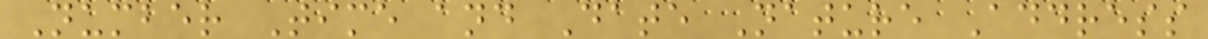Number Time and Date Nature Address
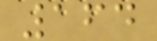164
